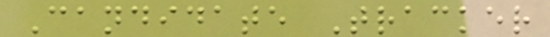Candidate Tracker
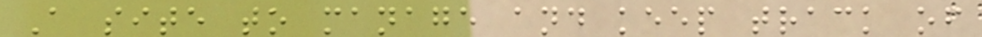A site to manage and keep track of
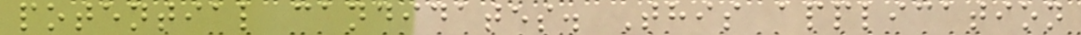potential candidates. This application
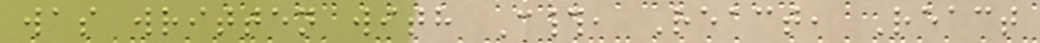was written with C#, React, React
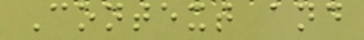Context and
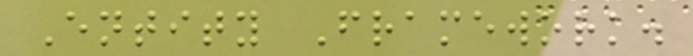Entity Framework.
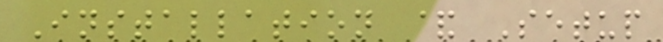Installation & Setup
